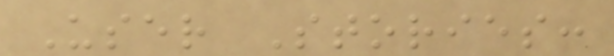User Stories:
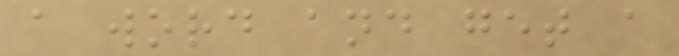a word and get a
